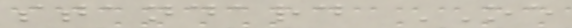standard OE
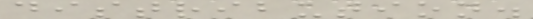distribution.
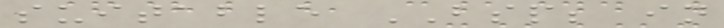suitable BSP; in
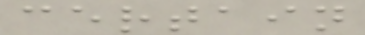certain
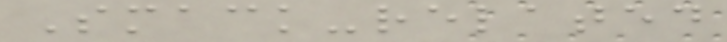Smack-related
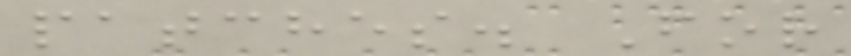patches. For
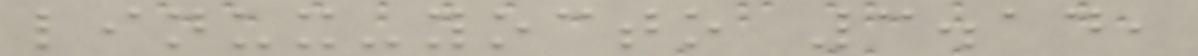linux-yocto 3.14,
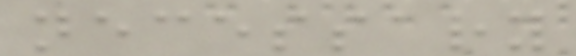necessary
